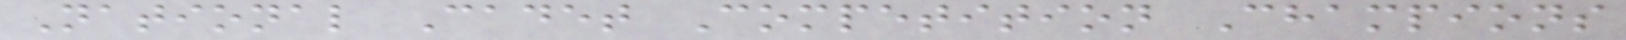National Cadet Competition Champions
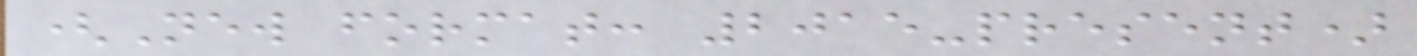(New format: 2015-present)
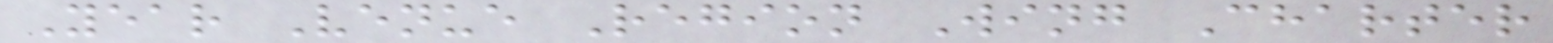Year Venue Region Wing Charter
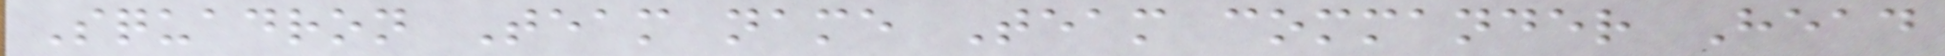Squadron Team name Team commander Head
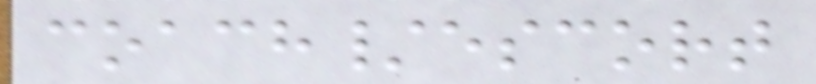coach/escort
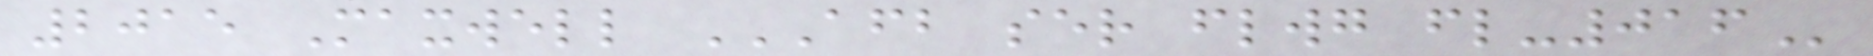2015 Maxwell AFB SER FLWG FL-016
